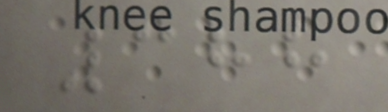388
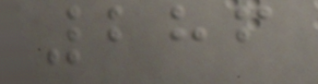286
